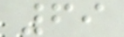69
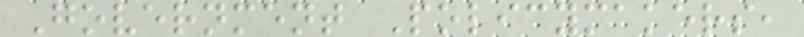Government Policymakers,
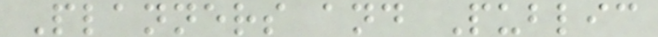Planners and Public
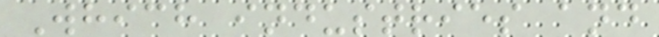Which industries and
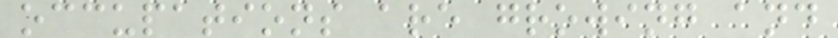occupations are growing and
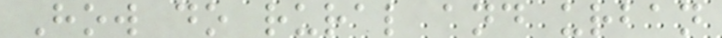How do rural and urban
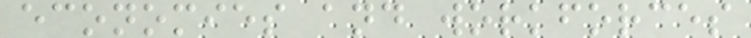economies and workforces
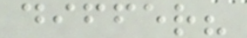differ?
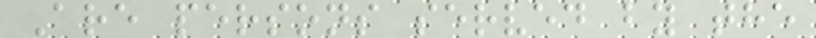Are persons served by the
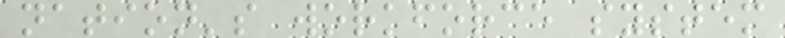nation's workforce system
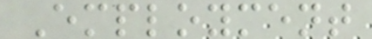Employment
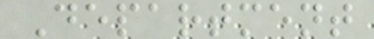Department
